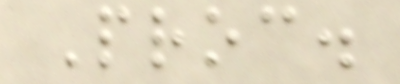Proc.
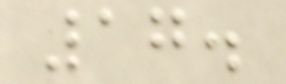17.
